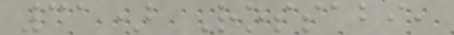31) Rossabi,
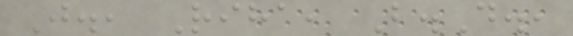J., Riha, B.D.,
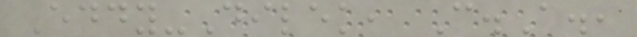Eddy-Dilek, C.A.,
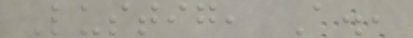Lustig, A.,
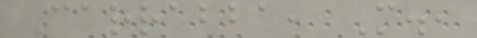Carrabba, M.,
